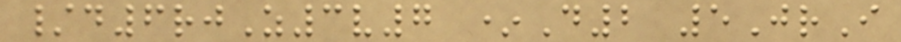/d6rjZ3v7 *D2 5JrI
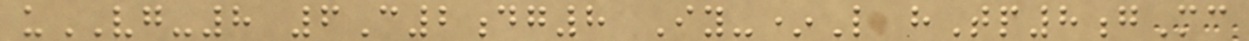uVG-8 6C2dg8 Iy-*L hTp8gMc
